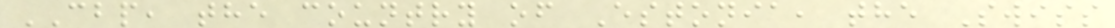CBP, the country of Estonia, the Swiss
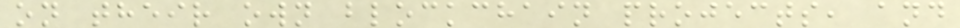on their own blockchain projects, and
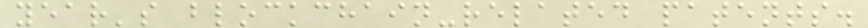year's blockchain-related patents.
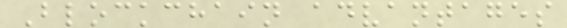Blockchain advantages
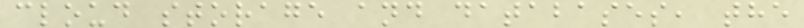cloud storage and databases, the
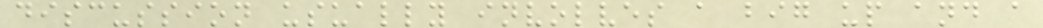discussion usually involves a big up and a
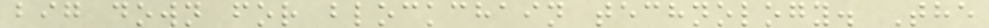big down for blockchain technology. The
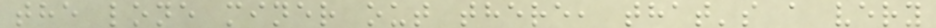the lone miner out there, that's a very
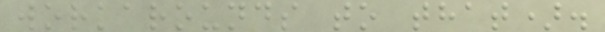workarounds to that).
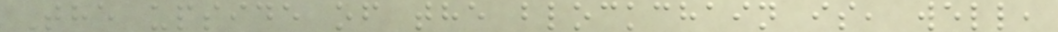The upside of the blockchain is, well,
